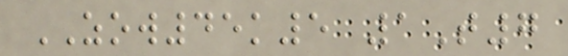ZOW45k5 1T7
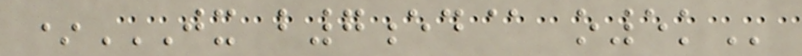*JX B7ED@ O5K
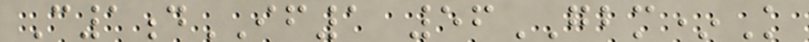C1dIF1 56GBM*K
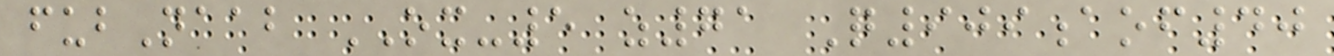fubNaab OX-5 z71 Q909aof40
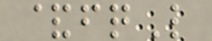&fqL
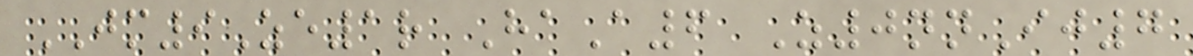JM9Ze1r HaA6 Z0nnIj7
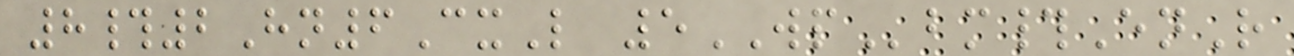8#2Hn6CxL 5WPbm#EnR
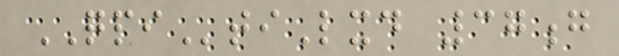QPItiLxd 37g
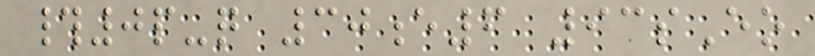#0p-q 30e6 93sEo
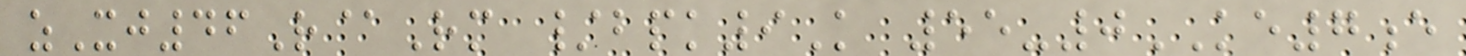zXj46R@Rm /bpk9K 55-0KE7e
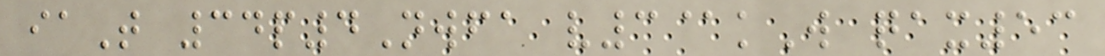iaT 34p4Nwfa v3@kW qax53
